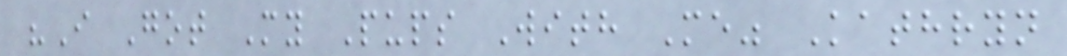"I Got My Pups With Me" Kathryn
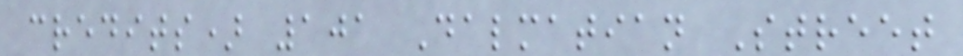credits) 101 Dalmatian Street
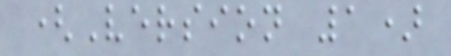(Version 1)
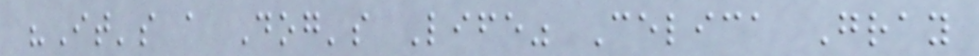"It's a Dog's Life" Celica Gray
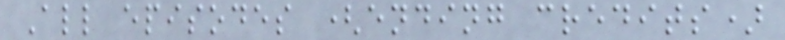All episodes (ending credits)
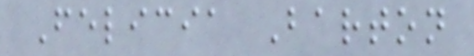Felicia Barton
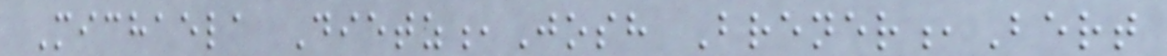Michaela Dietz,Josh Brener,Bert
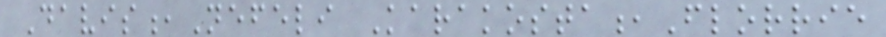Davis,Nefeli Karakosta,Florrie
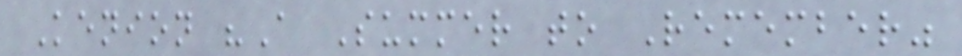Kenion "A Summer to Remember"
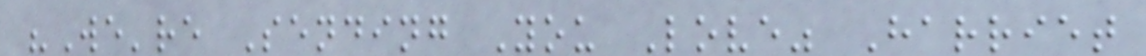"We're Sending You Love" Harriet
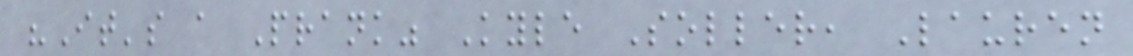"It's a Prank" Kyle Soller, Lauren
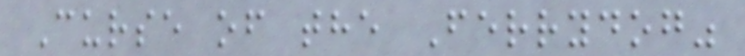Curse of the Ferrydog"
